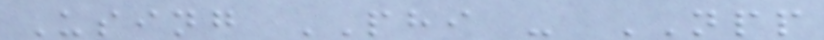Using PHI - NPP
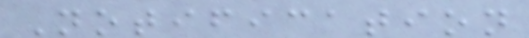Notification
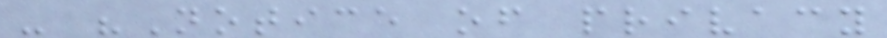- "Notice of privacy
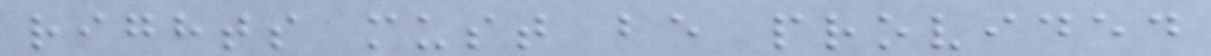rights must be provided
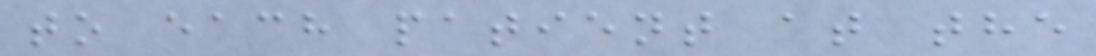to each patient at the
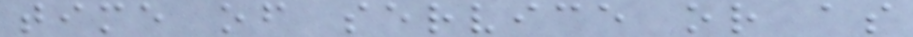time of service or as
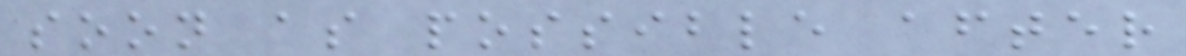soon as possible after
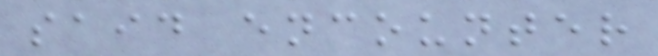said encounter
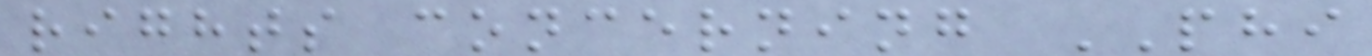rights concerning PHI
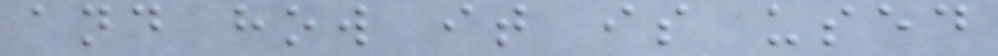and how it is used
